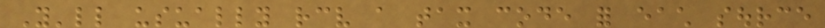You'll usually receive a tax code for each source
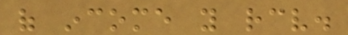of income you receive.
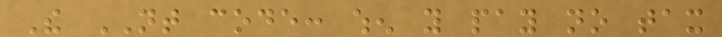The NT code: when you pay no tax
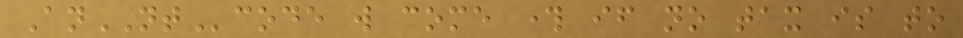AnNTcode will come through if no tax is to
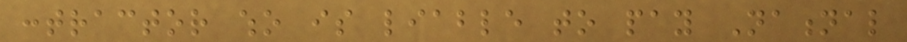contractor who is liable to pay National
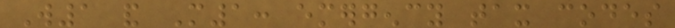W1 and M1: emergency tax codes
